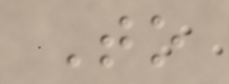To
